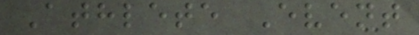Athlete Event
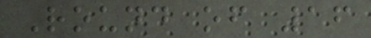Round of 16
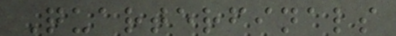Quarterfinals
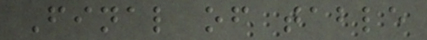Final of table
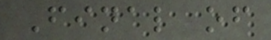Final of
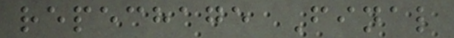repechage Final
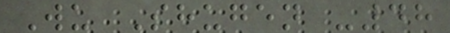Wu Shugen -48
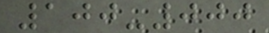100-000
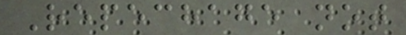Repechage not
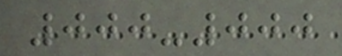000-000
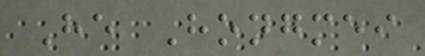He Hongmei
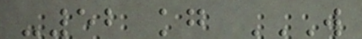-52 kg W
